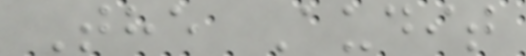The Audit
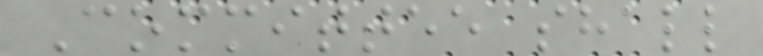Committee shall
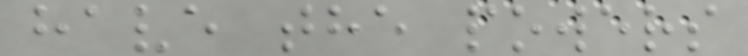have the powers
